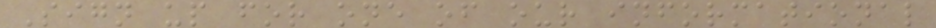Sign up for one of our informational
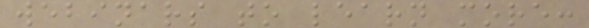webinars to learn more:
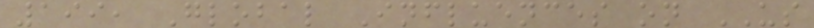199, Global Influences on US
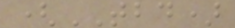(TBD)
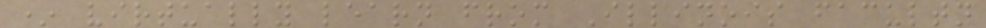* virtually learn from Illinois faculty
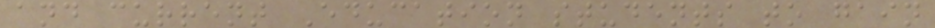and current Education students to gain
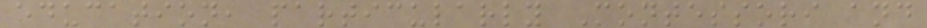education, particularly Montessori and
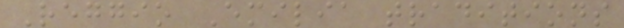Reggio Emilia traditions
